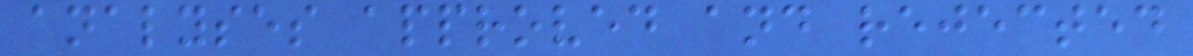analyses approved and rejected
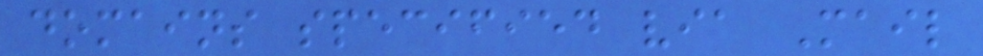domains specified via Mail
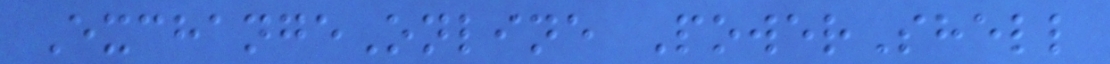ExchangeOnline PowerShell
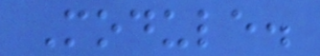Module.
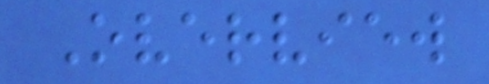Overview
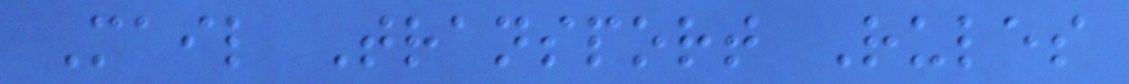Mail Transport Rules
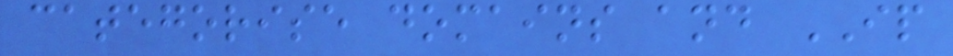categorise domains and IP
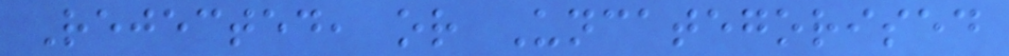Rejected, or Uncategorised
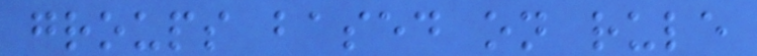groups based on rule
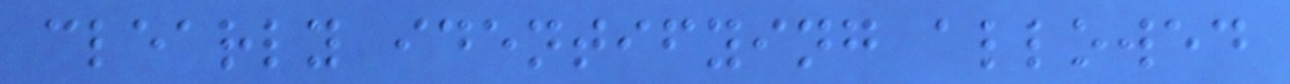clearly identifying allowed
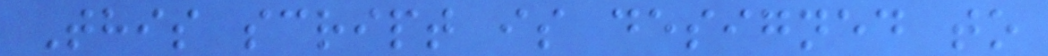This script is designed to
